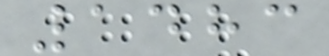1483
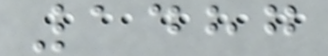1487
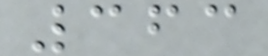363
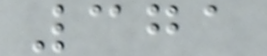371
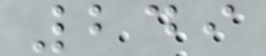249
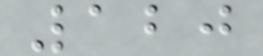120
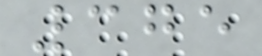375
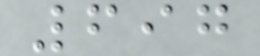697
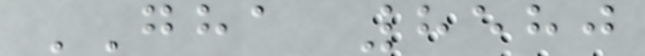GHA 8580
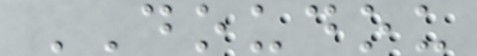DOUDOU
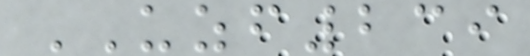UZF239
